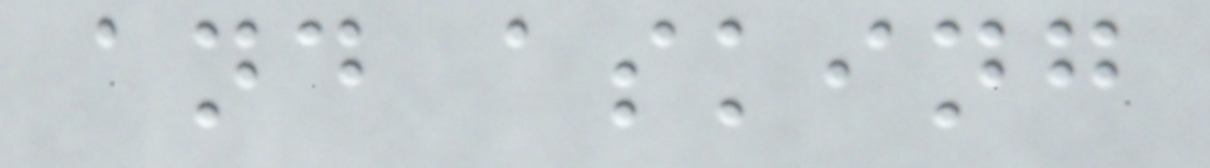and asking
